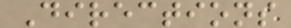Directions
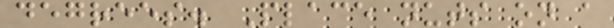degrees. Place nuts on a
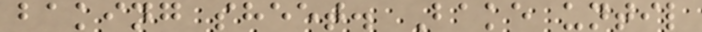baking sheet. Bake until
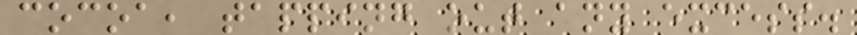cocoa, tapping out any excess.
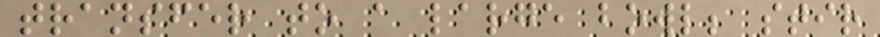transfer to a large bowl; stir
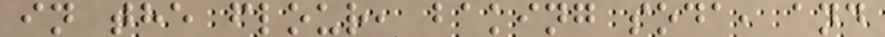in the flour, baking soda, and
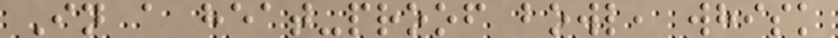In a heat-proof bowl, whisk
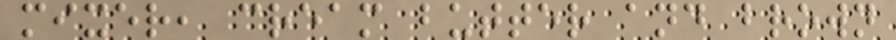mixer, cream butter and brown
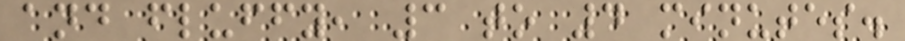and fluffy, 3 to 4 minutes.
